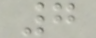7
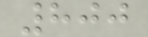800
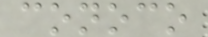conoco
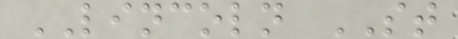LINCOLN ST
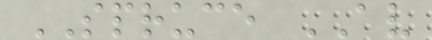SPRUCE AV
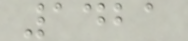1421
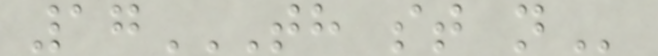17TH ST N
